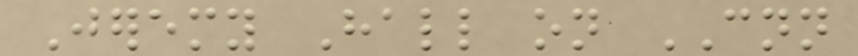Jeremy Hall on CNN
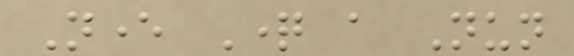Never Question a Nun
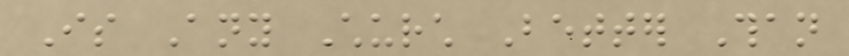Is Any Church Better Than
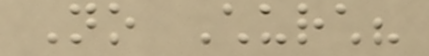No Church?
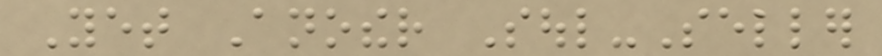Yet Another Soul-Seller
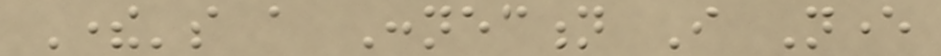There's a Connection I Never
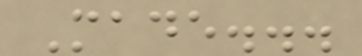Made...
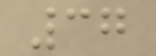37
